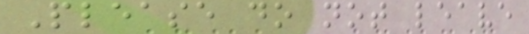Please do not leave
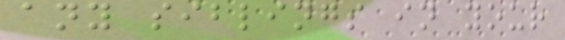any siblings in your
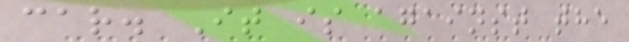car. It is against the
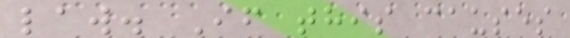law. If this causes
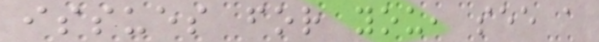issues for you, see a
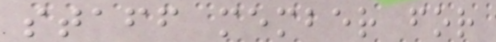staff member for
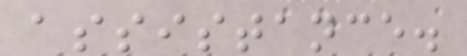assistance.
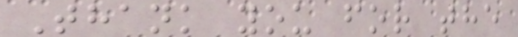Thank you for the
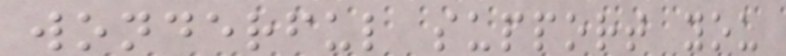wonderful support you
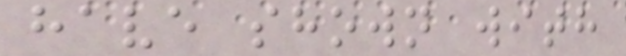have shown with
